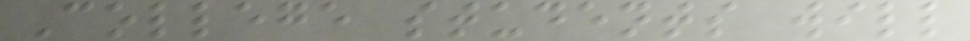College students will
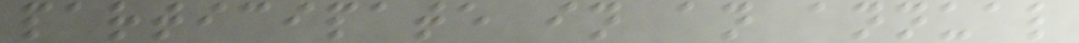participate in an annual
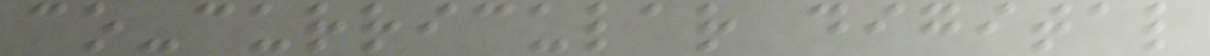co-curricular digital
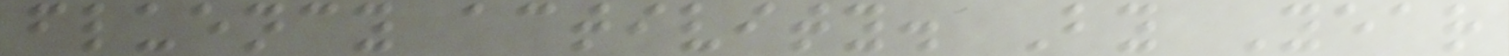fluency activity. By Year
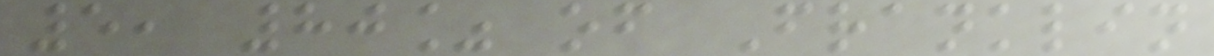5, 80% of Franklin
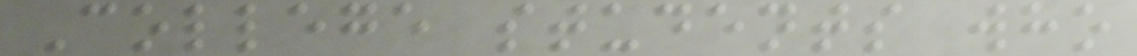College students who
